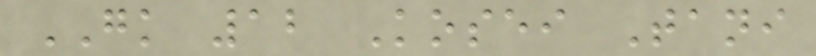GK 12 Kosei Tani
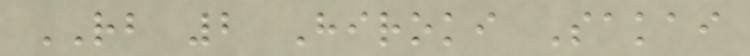RB 2 Hiroki Sakai
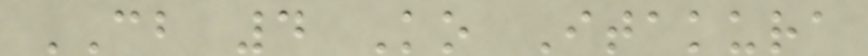CB 4 Ko Itakura
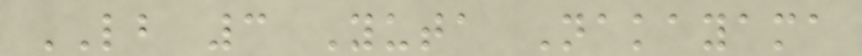LB 3 Yuta Nakayama
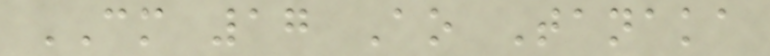CM 17 Ao Tanaka
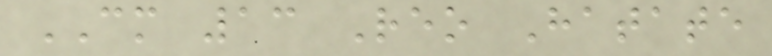CM 13 Reo Hatate
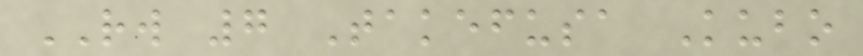RW 7 Takefusa Kubo
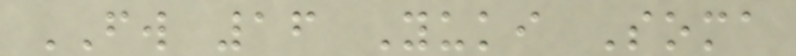FW 16 Yuki Soma
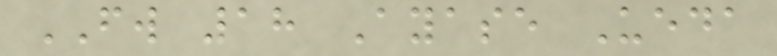FW 18 Ayase Ueda
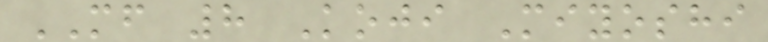MF 8 Koji Miyoshi
